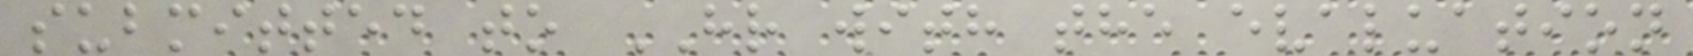submitted to HR with the evaluation
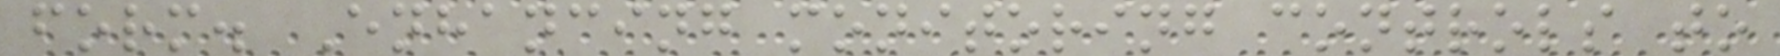form. Enhancing monitoring controls to
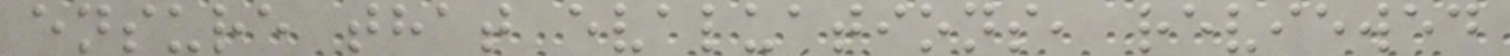ensure that evaluations, reviewed
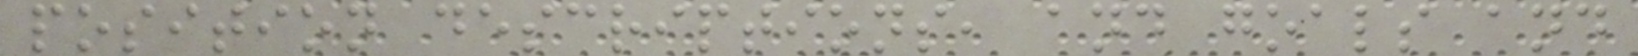position descriptions, and goals and
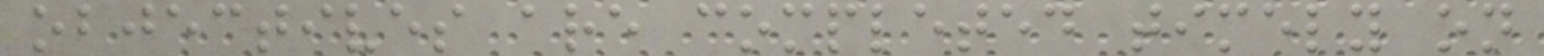objectives are completed timely on
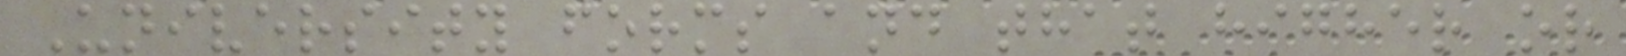University forms and that higher or
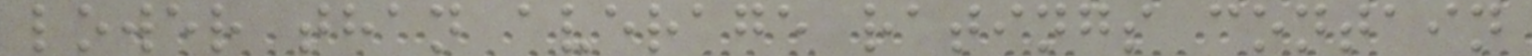lower than average ratings contain
